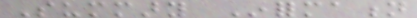Summary Information
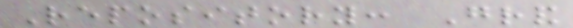Repository: Grand
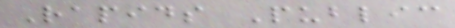Rapids Public
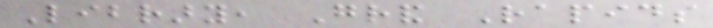Library, Grand Rapids
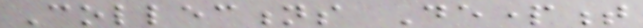Collections Department
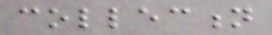collection
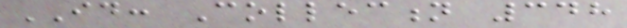ID: Collection 348
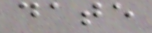date
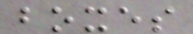boxes
